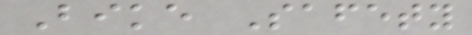Bike Safety
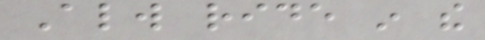Always ride in the
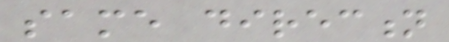same direction
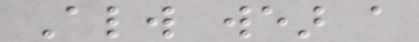Always wear a
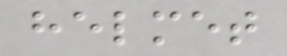helmet
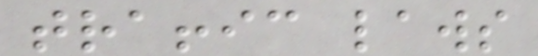traffic laws
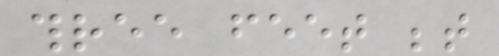three feet between
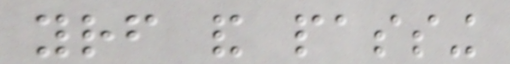yourself and passing
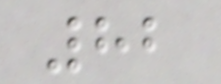82
